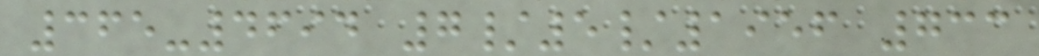365-4694 7/5/1956 733
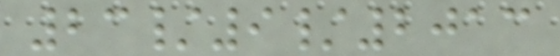23/9/2013
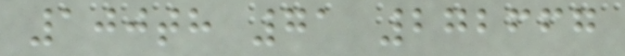100th 71 272667
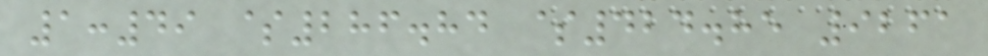1:49 $286.84 $424.85 9261
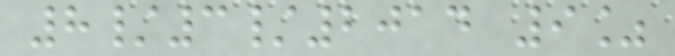8/3/2014 9%
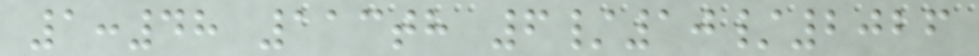1:48 113th 6/10/2026
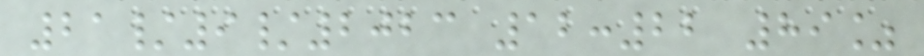21/9/2023 12:22 89%
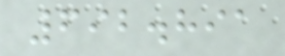692.891
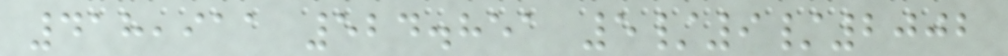418,911 524.851 5/9/2002
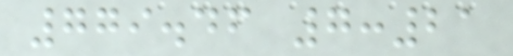779.46 7:21
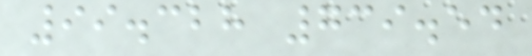99.328 739.54
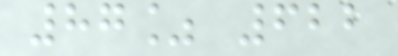87% 622
